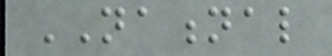NATIONAL
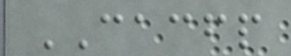CACFP
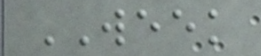WEEK
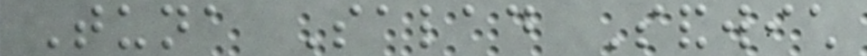Tuna Salad Sandwich
